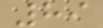89
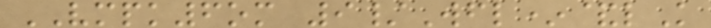VMPK6om 9/Wfl*&lK
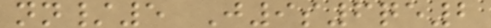nn/5 J9s6qe2
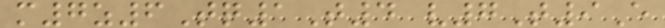m7z6Tq1T4 v7T9E
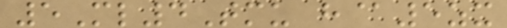5Ml4Tmu h@5zx
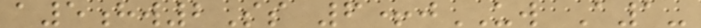a5hw2Ss 6+jUW A1-
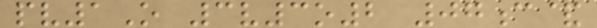pv1O 3v3o2 07c&
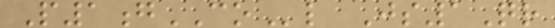P1gCOl Js1Qr
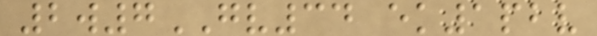2w7GV34 ek1pbv
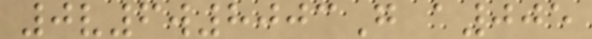0v6w8003G a005
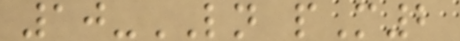10-LN pM2
